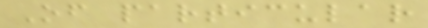Of particular
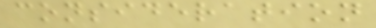consideration
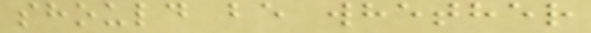should be whether
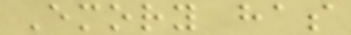Emory has
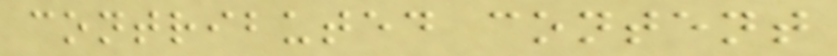contributed content
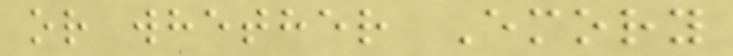or whether Emory
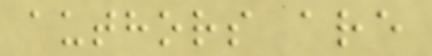authors are
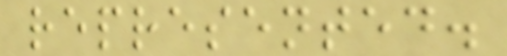represented.
